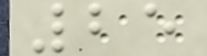25
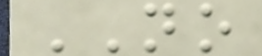NO
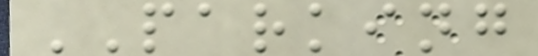PARKING
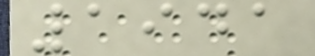1941
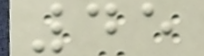45
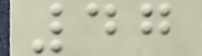47
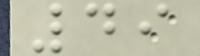49
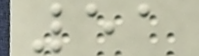51
